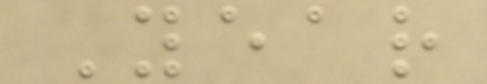Year
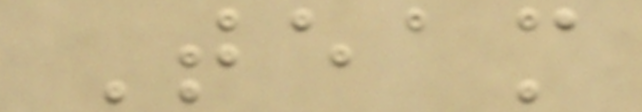Team
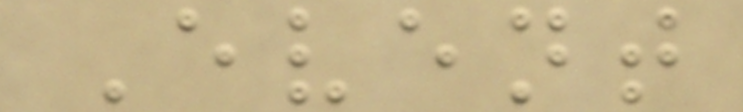Event
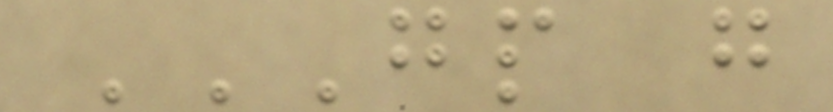GP G
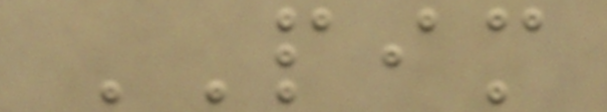PIM
